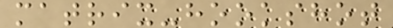matrix-hookshot
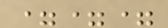===
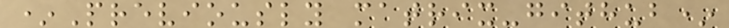*Previously matrix-github*
